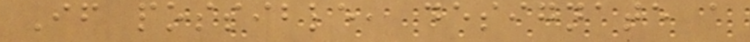If possible, designate a
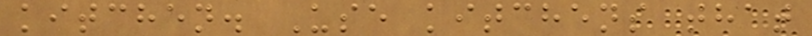kitchen. Use kitchens that
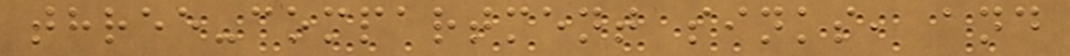three-compartment sinks, and
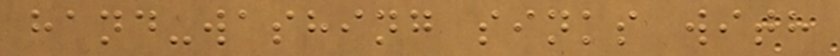hand-washing sinks with
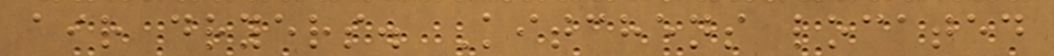air dryers. Kitchens located
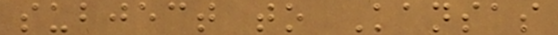subject to Kansas
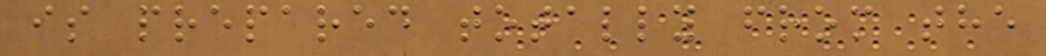is prepared totally from the
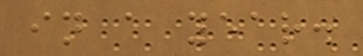in a year.
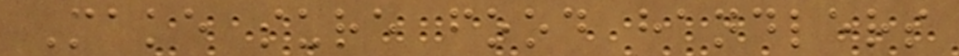Make sure food handlers
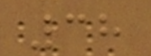38
